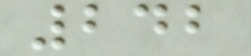242
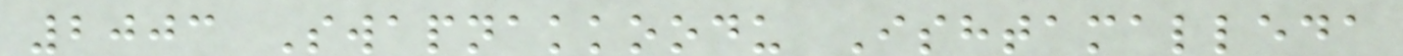2003 Swapnakkoodu Ishtamalleda
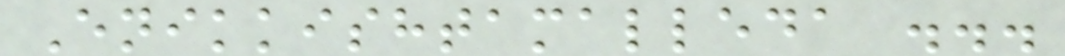Enikkishtamalleda ...
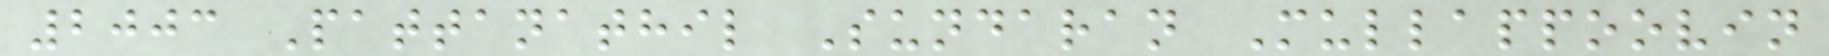2003 Pattanathil Sundaran Mullappoovin
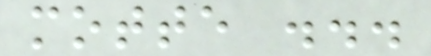motte ...
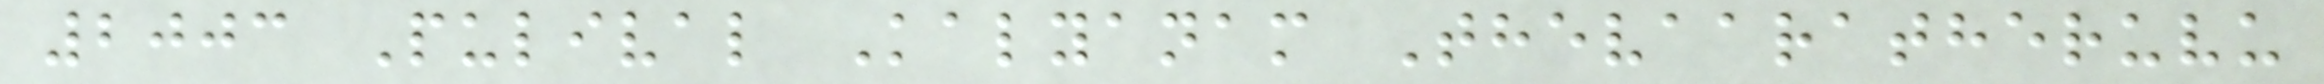2003 Pulival Kalyanam Thevaaratheruvu
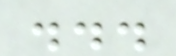...
